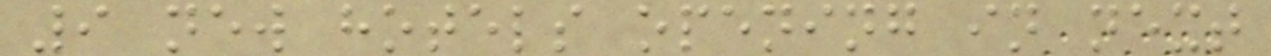9 new hotels opening in next
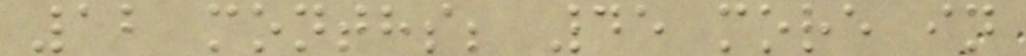12 months; 45 more in
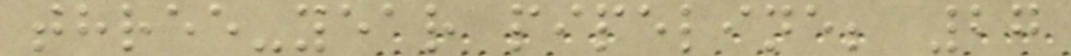three-year pipeline; 27
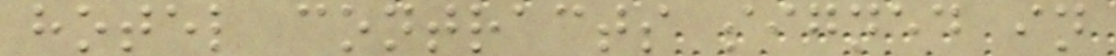hotel contracts signed in
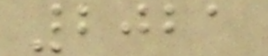2021
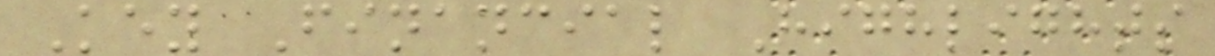Key Financial Highlights
